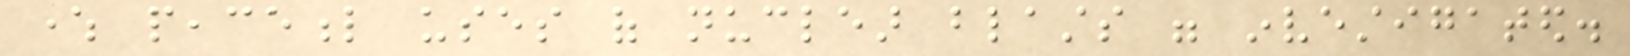where peaceful uses of nuclear blasts were investigated.
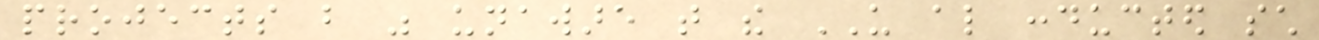projects but was unaware that the US also conducted such
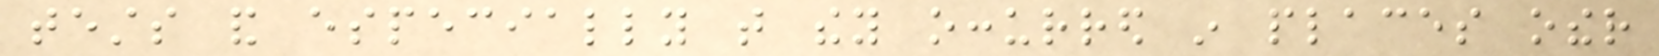tests and especially that they occurred in places other
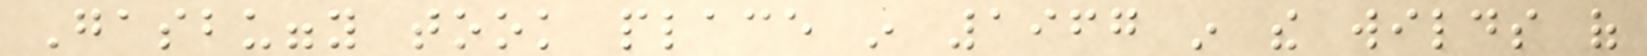Gasbuggy took place in 1967 in the wilds of
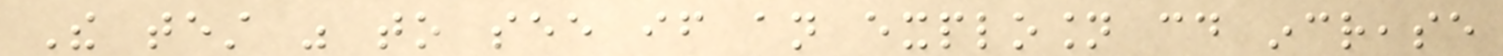The test was to see if an explosion could increase
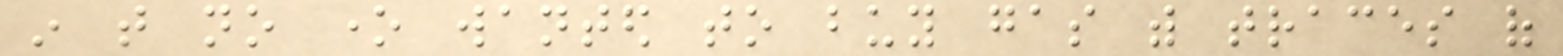in that no one wanted to buy gas with traces of
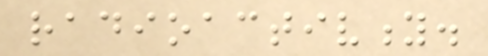radioactivity.
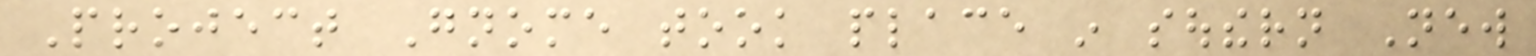Project Gnome took place in southern New
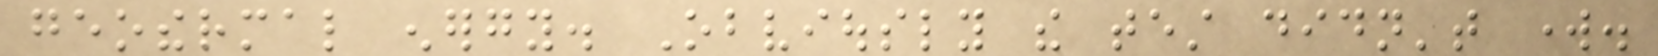geothermal energy. Obviously the test didn't work.
